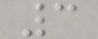3
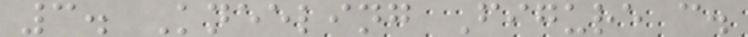3. Kneeling Figure c.
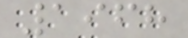1968
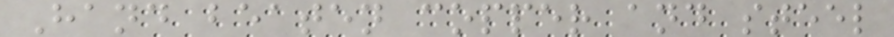Hand beaten copper and steel
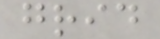grid
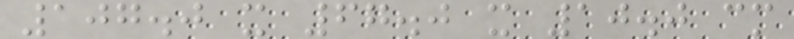107.0 x 67.0 x 10.0 cm
